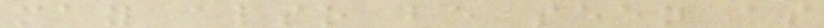may also be seen as
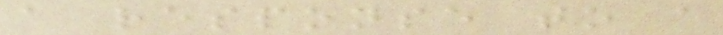a response to a
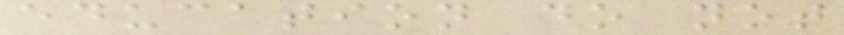education do not
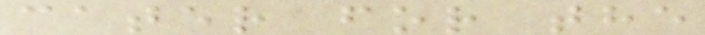cater for the
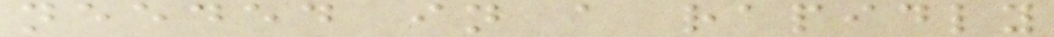needed in a rapidly
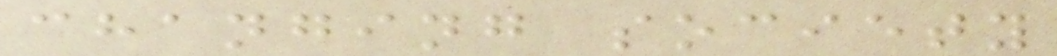changing society
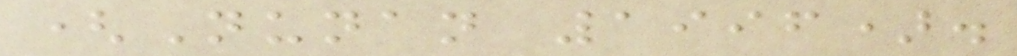(Nunan 1996).
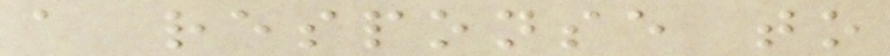a response to
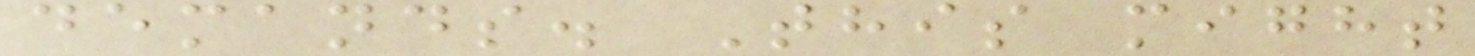demands. This might
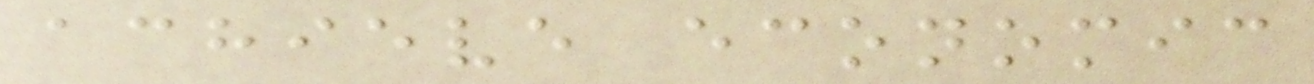achieve economic
